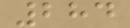284
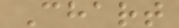Chart
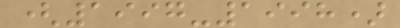(1997-1998)
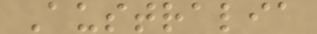Australia
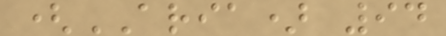(ARIA) 94
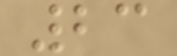23
